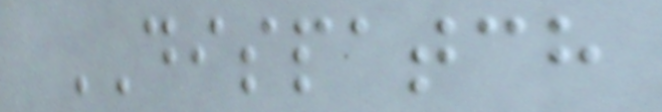DISPATCH
